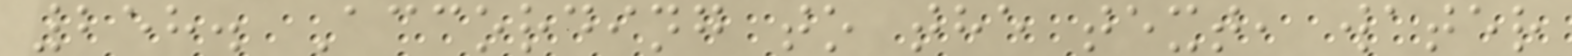258. According to the text, water
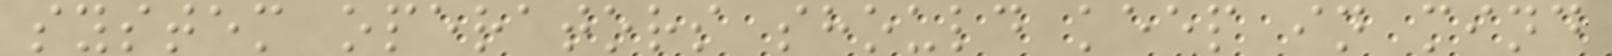system operators should keep in mind
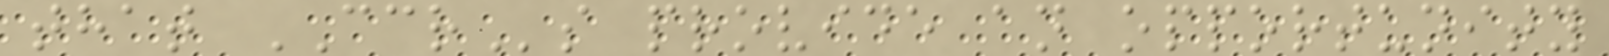that CCRs provide an opportunity
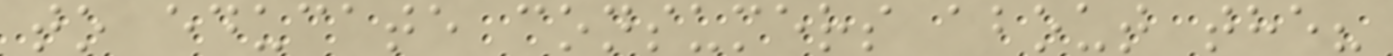to educate consumers about the?
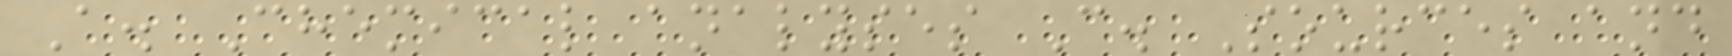A. Chemical analyses C. Sources and
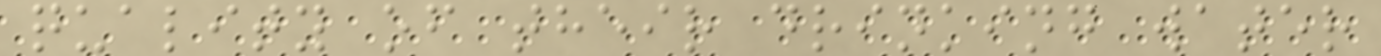quality of their drinking water
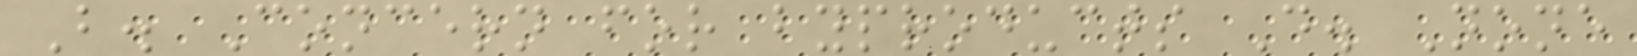B. Concern for byproducts D. None
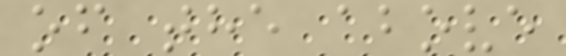of the above
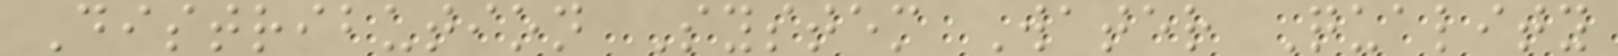Distribution System Water Quality
